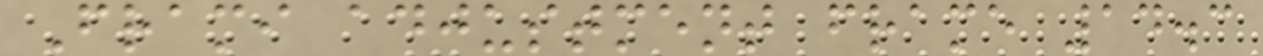Frami adjustment frame 14.3
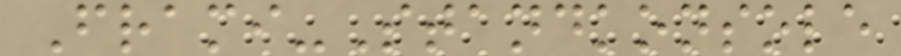Frami-Standkonsole
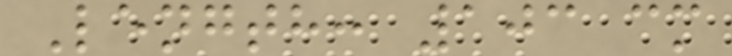Length: 103 cm
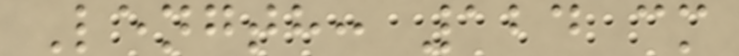Length: 124 cm
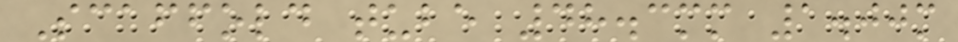Scaffold tube 48.3mm 1.00m
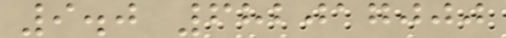9.0 682017000
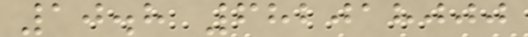10.8 682018000
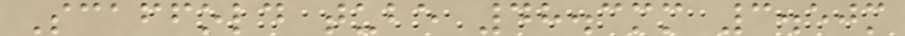Scaffold tube 48.3mm 3.50m
